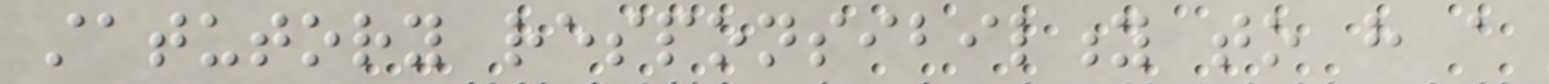statutory responsibility to have a
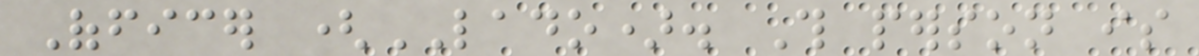Officer (LADO). This person is
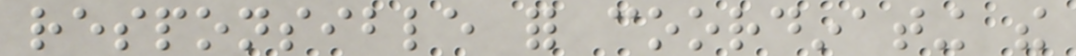responsible for coordinating the
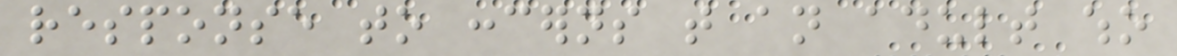response to concerns that an adult who
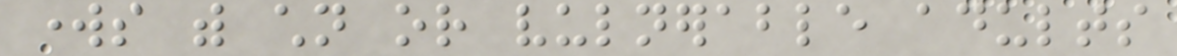works with children or vulnerable adults
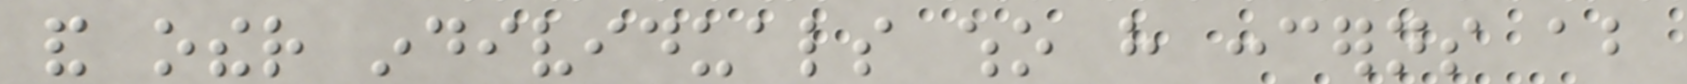and other individuals who have concerns about
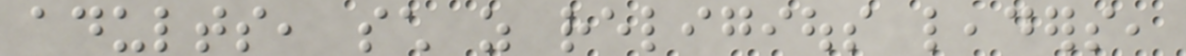adults, such as religious leaders,
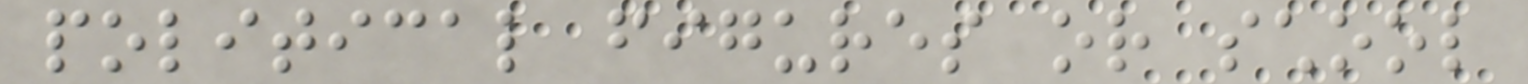political figures or school
